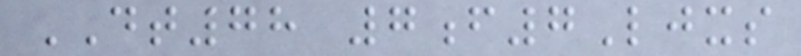DT78 7f7Ljxs
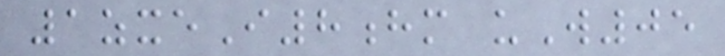1zxeI8hm uW05
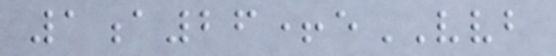1a26+eVVB
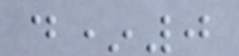d*0
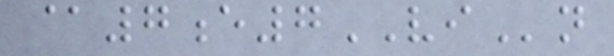@7e7VIn
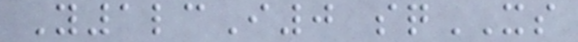Y1lcI0 sqXS
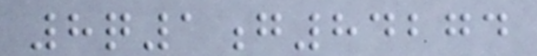8q1g84274
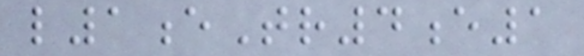l1eTr4e1
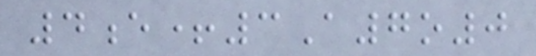4e+3A7o0
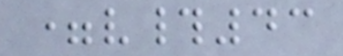=v#43
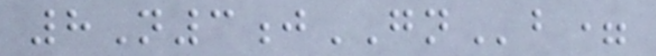8N3jGNb=
